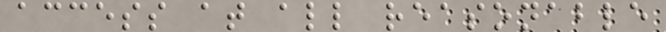access at all reasonable
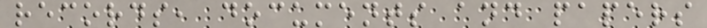records, documents and papers
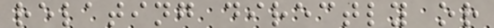relating directly or
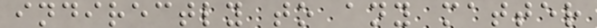indirectly to any matter
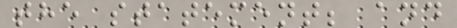the statement; and
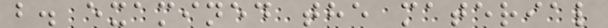b. examined the material
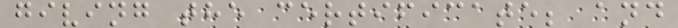giving the certificate; and
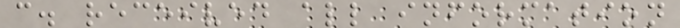c. received all information
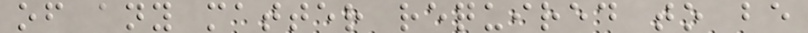of any matter required to be
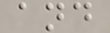and
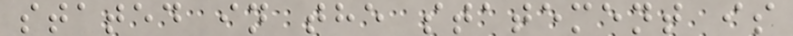stated in the statement is
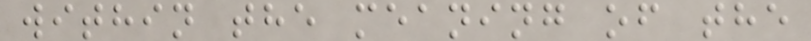within the meaning of the
